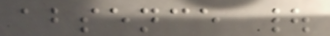absence |
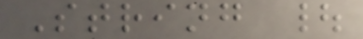String |
